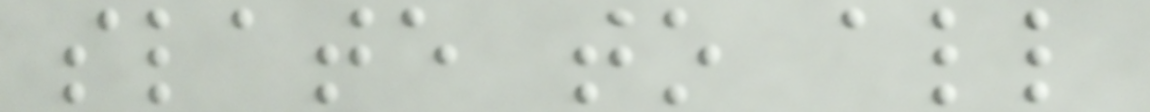slate to all
